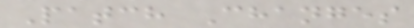Patch Changes
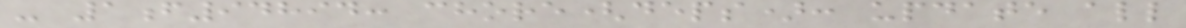- 1f94894: chore(deps): update all
